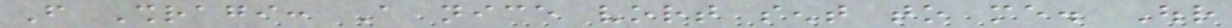From Shragi: A nice vort sent to me. Our
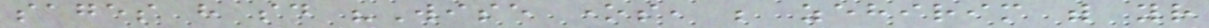sages have said "Wise ones, be zehirim with your
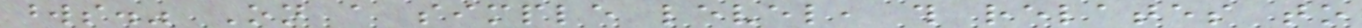words." On a simple level, this relates to
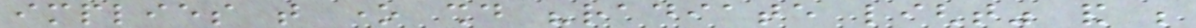implies that one should "radiate light" and be
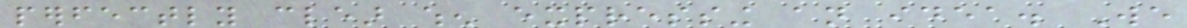perfectly clear when expressing an idea. We
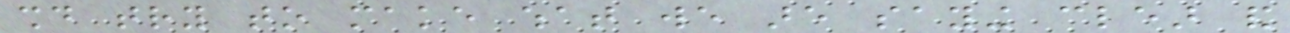should try to make what we are saying clear and
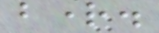bright.
